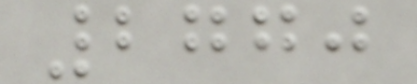2770
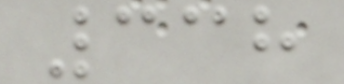338
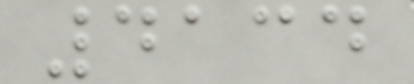4134
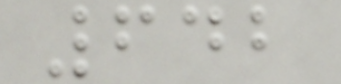642
